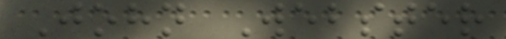John Webster
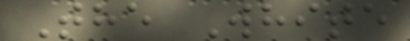The White
